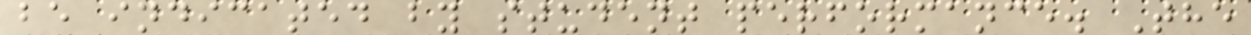be indicated by student performance. The
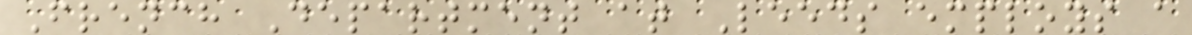French Department at Leeds employs a
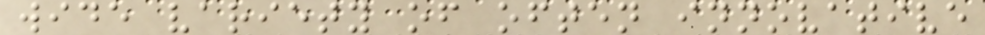wide variety of often innovative
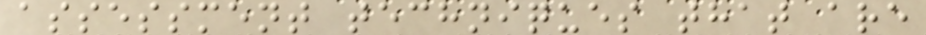assessment techniques that are
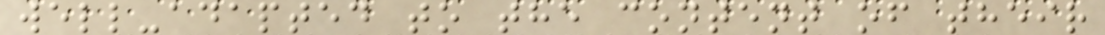well-adapted to the content of their
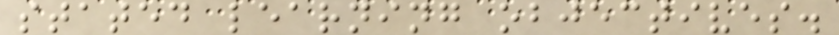stated learning objectives.
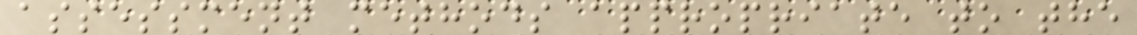assessment methods appropriate to the
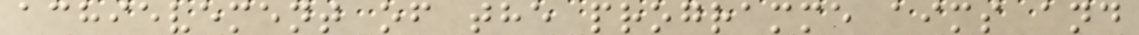achievement of the programme aims and
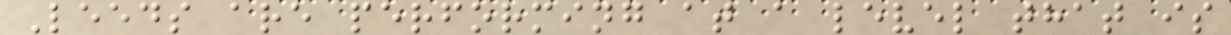Leeds are performing at a level that is
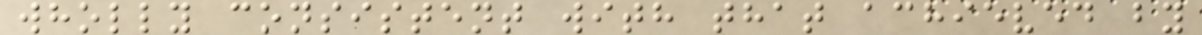wholly consistent with that achieved by
